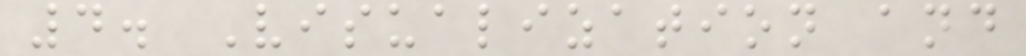4. Visualization and
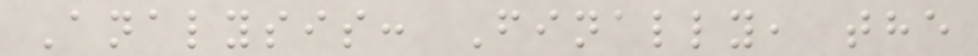Analysis: Finally, the
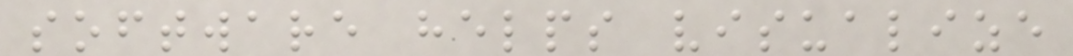software helps visualize
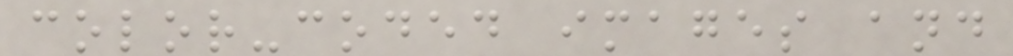color-coded images and
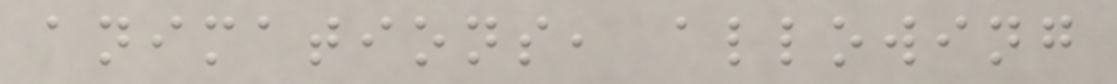animations, allowing
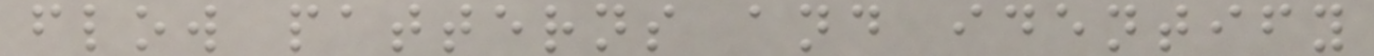flow patterns and identify
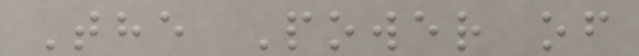The Power of
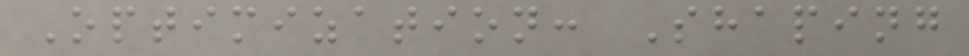Optimization: Shaping
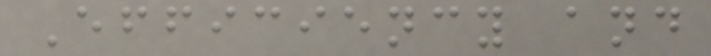Efficiency and
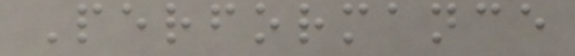Performance
